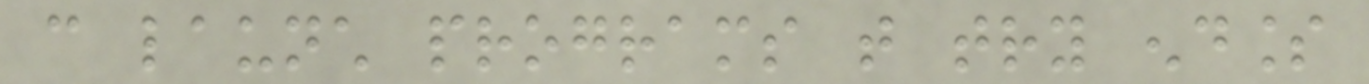can launch programs that try endless
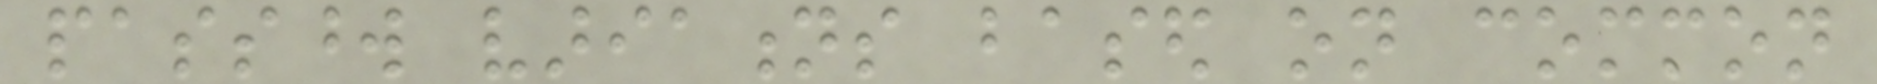password variations based on common
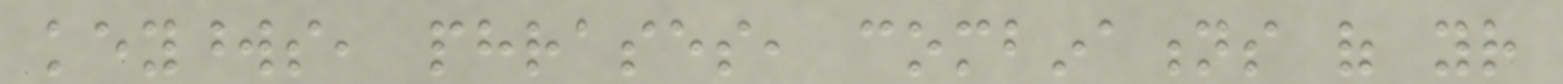keywords, phrases, combinations of your
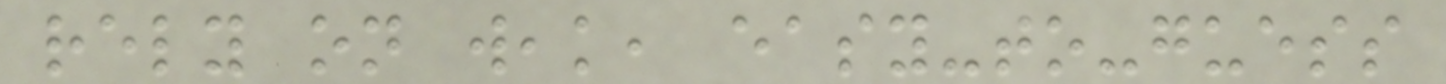rely on weak, easy-to-guess
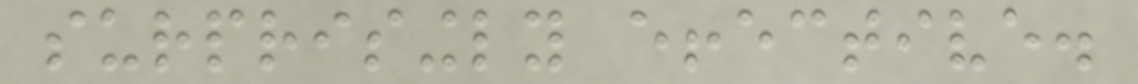surprisingly effective.
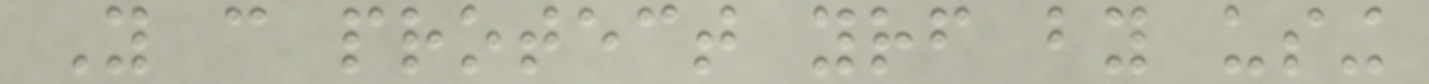You can protect yourself by using
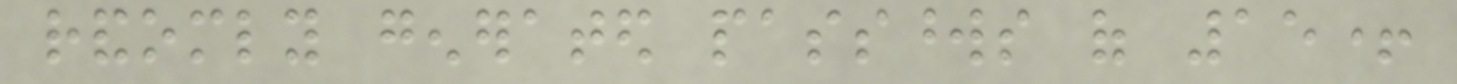randomly generated passwords of 15+
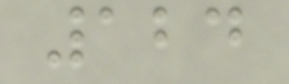124
